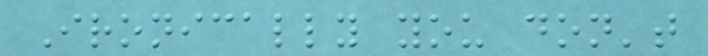Ironically you don't
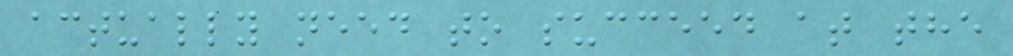actually need to succeed at the
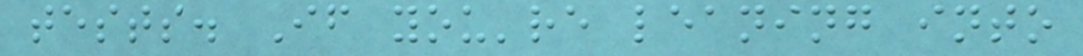tests. If you're leaning into
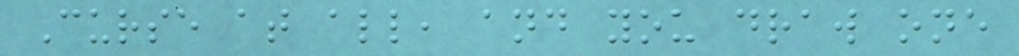Curse at all, and you draw one
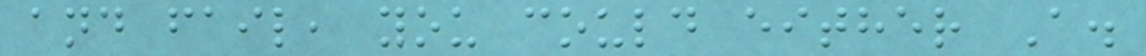and fail, you could either A.
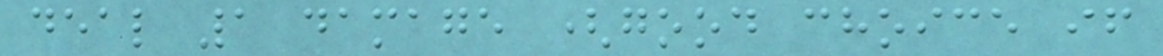deal 1 damage (good choice if
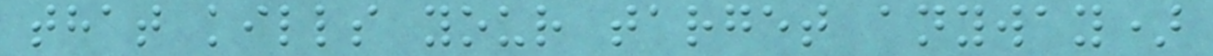that kills your target anyway)
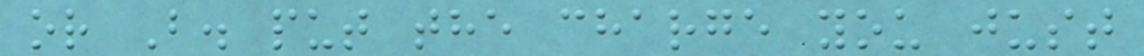or B. put the charge you just
